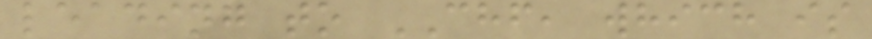leading to CHF, which is
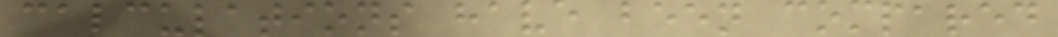calculations have been compared
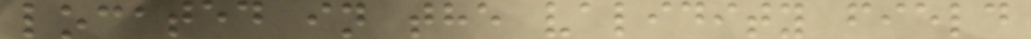located in the validity field
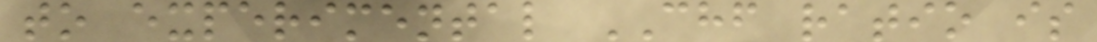to experimental CHF ratio is
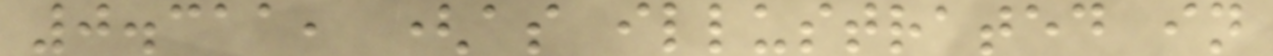0.311, (as illustrated in
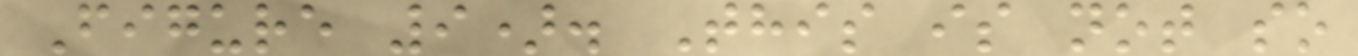Figure 9). This is not so
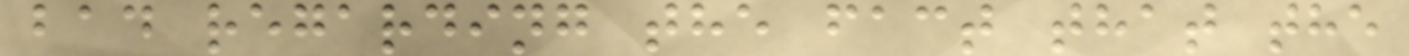bad regarding the fact that the
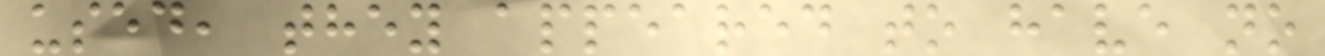used, they appeared to have no
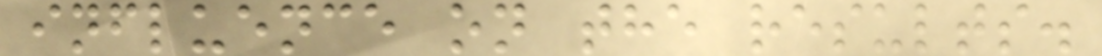influence on the results.
